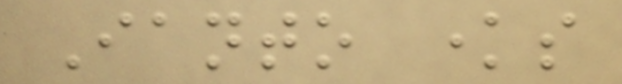Ianto knows
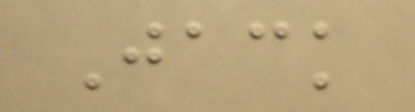Jack
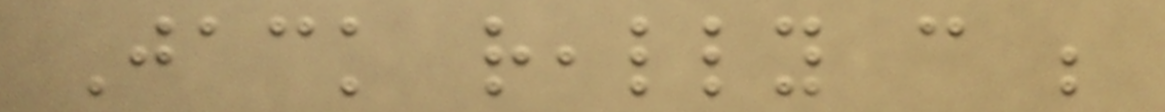Jack really can be
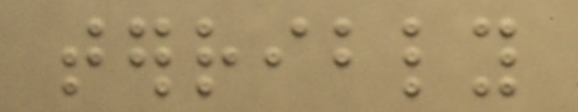terribly
